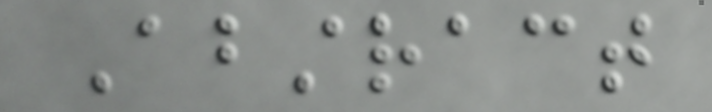Abstract
